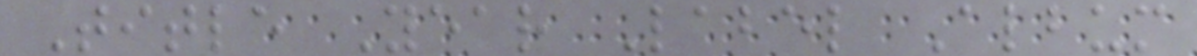Title Year Label Album
